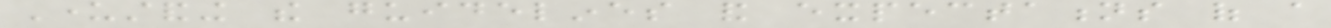Understanding the guidelines and expectations of a
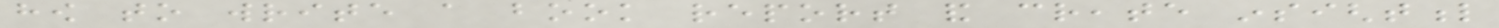how to write a book report and create insightful
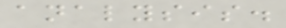analysis.
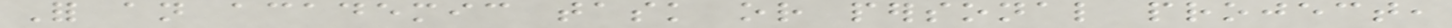For an academic task or personal project,
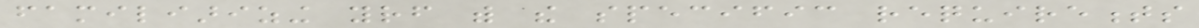familiarizing yourself with the specific requirements
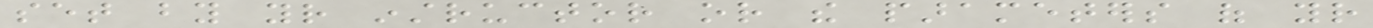set by your instructor or the parameters of your
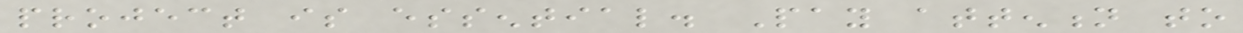project is essential. Pay attention to
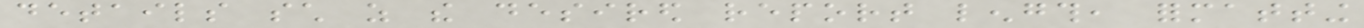details such as the desired report length, formatting
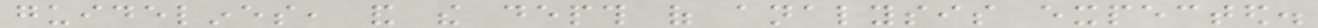guidelines, and the depth of analysis expected.
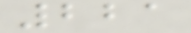221
